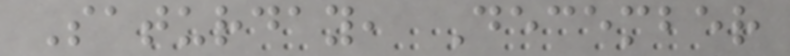Saturday, December
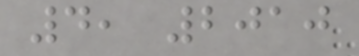4, 2010
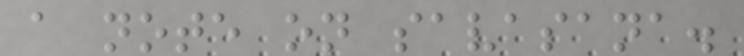a note on savasana.
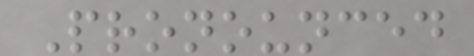Pronounced
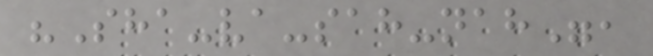"Sha-va-sah-nah",
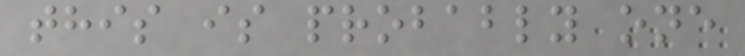this is probably one
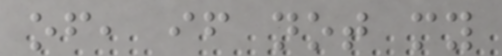of, if not my
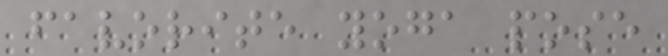favorite yoga pose
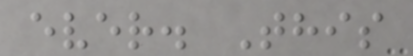ever. This
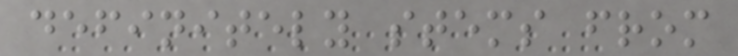definitely stems from
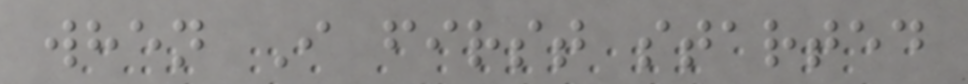when I first started
